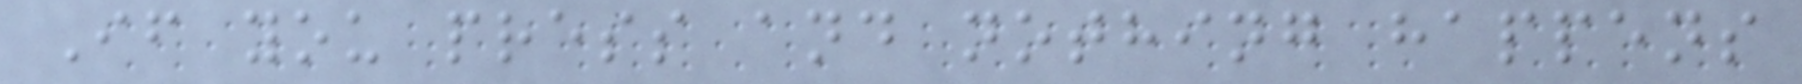If you press and nothing happens
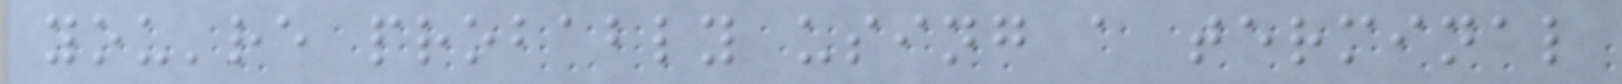you're probably using a terminal
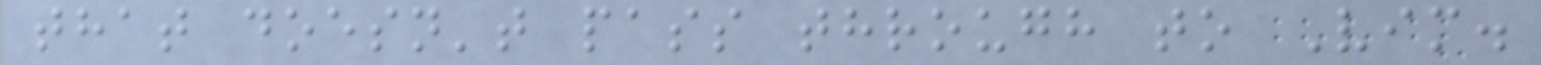that doesn't pass through to Vim.
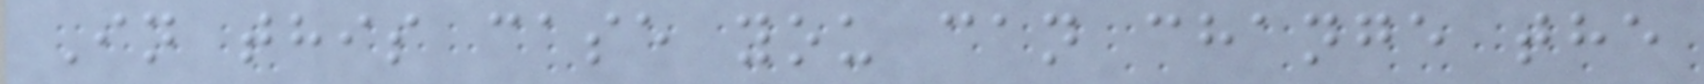In this case you can change the
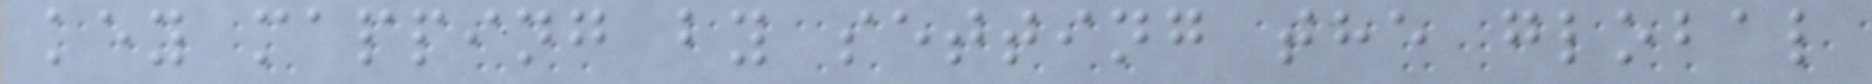key mapping by setting the global
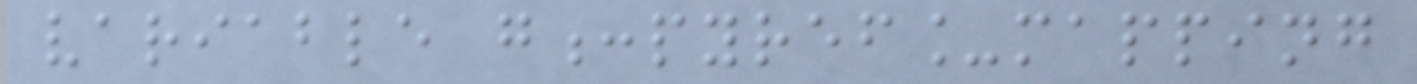variable g:pyref_mapping
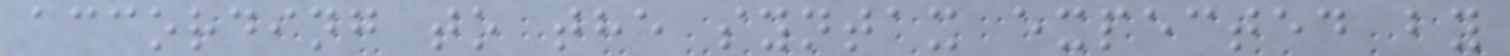according to the syntax expected by
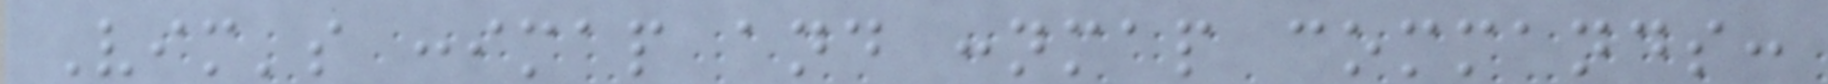Vim's :imap and :nmap commands:
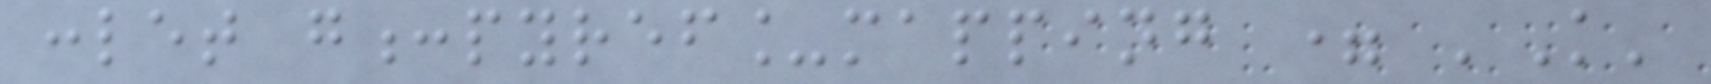:let g:pyref_mapping = 'K'
